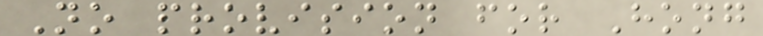No provision for Hong
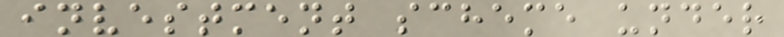investment scheme under
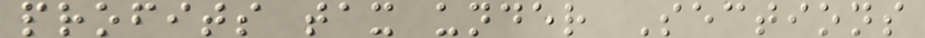profits tax under Sections
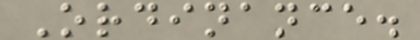Ordinance.
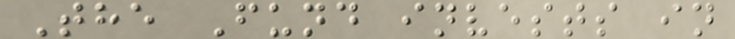The Fund invests in
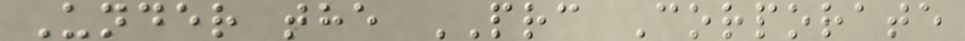Under the PRC Corporate
